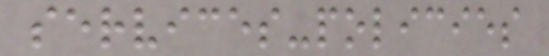services-policies
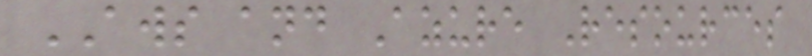AWS and Azure Resources
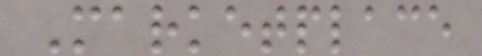Marketplace
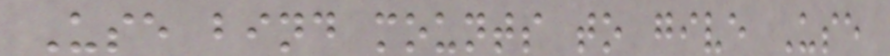Use bind mounts to give Use
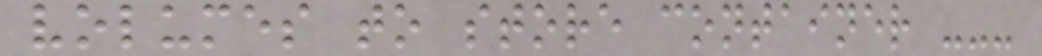volumes to store container ---
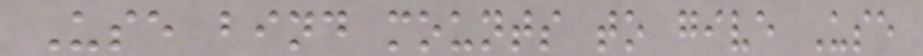Use bind mounts to give Use
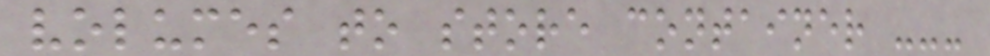volumes to store container ---
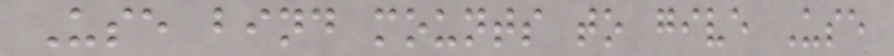Use bind mounts to give Use
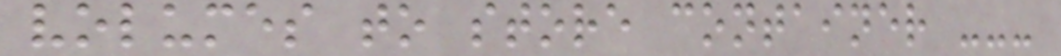volumes to store container ---
